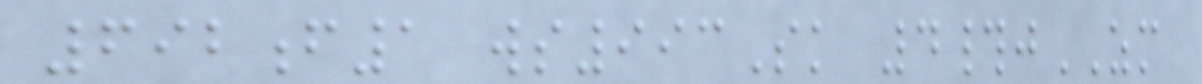692f1 ws993Sk 4#jZM
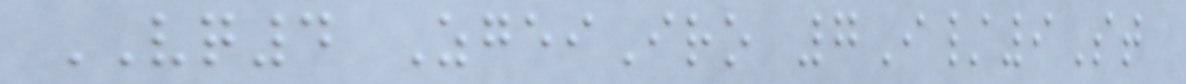VQ4 ZgeiIro 7I/9St
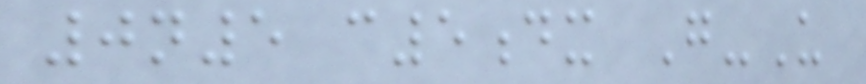0n5 c5dx G-U
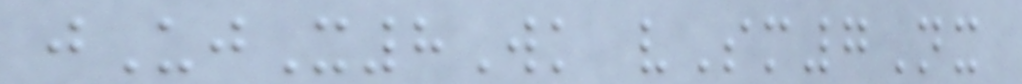jUjX8Wk vSm7Nx
